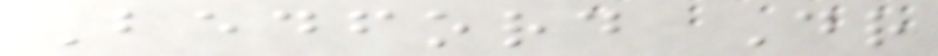Bedford Dr
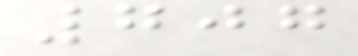707
